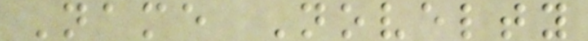Name Novelty
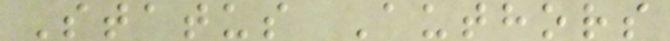Status Authors
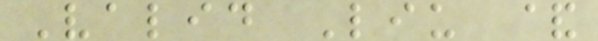Valid Liu &
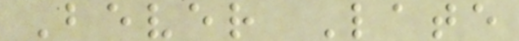Bever Late
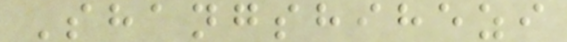Shangshihezi
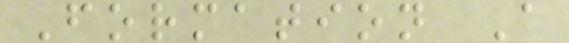Formation A
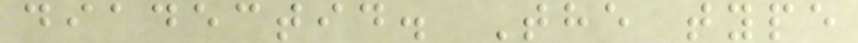diadectid. The type
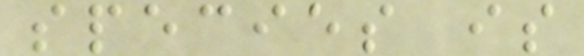species is
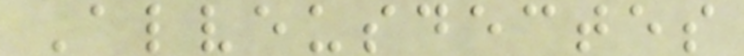Alveusdectes
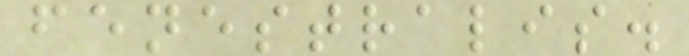fenestralis.
